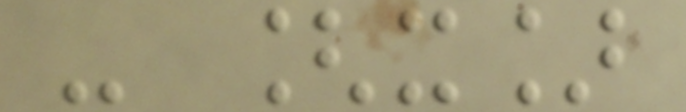- [x]
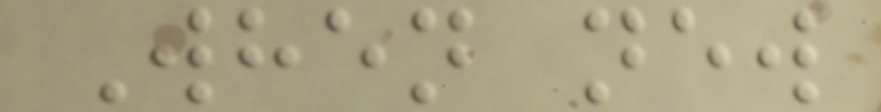When new
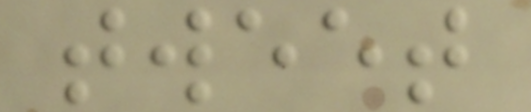tweet
